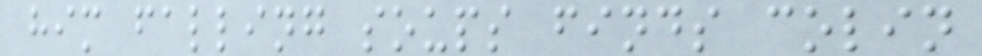him falling soups finds colin
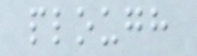plough
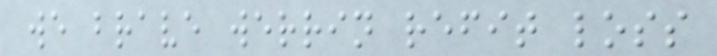we brave werrin refit loss
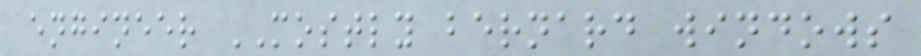engineer MOSTLY bernard windows
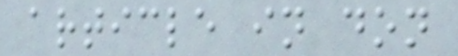article in don
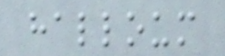halloum
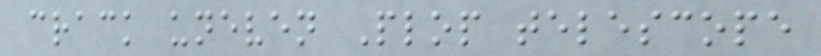crack uneven Plop telescope
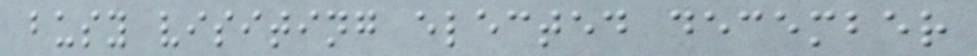busy visiting elected december
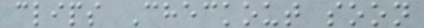clips Checkout soon
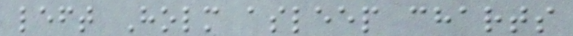left Holm asleep charts
